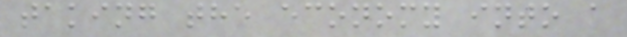taking the economy into a
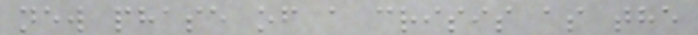new phase of a crisis as the
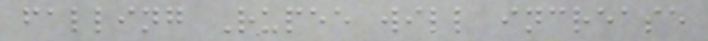falling Rupee will increase
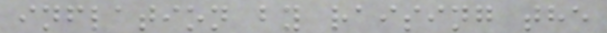inflation by raising the
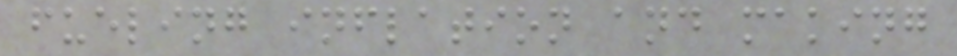fueling inflation and making
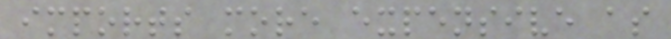imports more expensive as
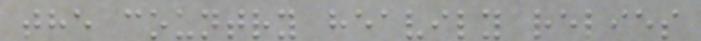the country heavily relies
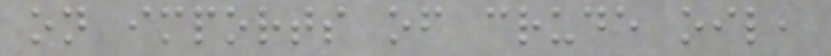on imports of crude oil,
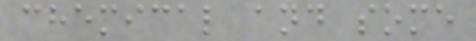chemical and some
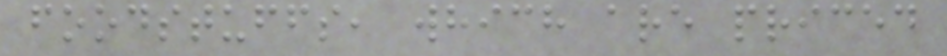foodstuffs, which are priced
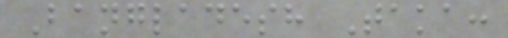Bangladesh Taka:
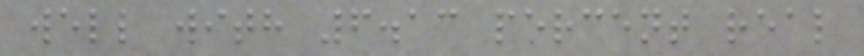well with 6.13 percent real
